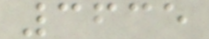3635
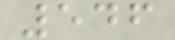546
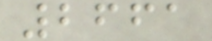2661
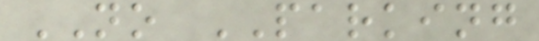NO PARKING
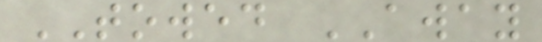TOWED AWAY
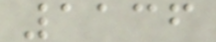1136
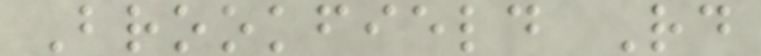Brookfield Rd
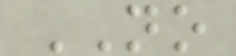NO
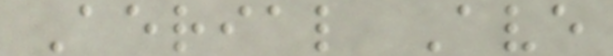Aerial Ave
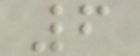6
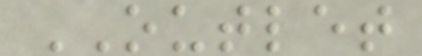OUTLET
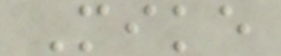Mike
